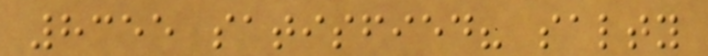8355 satisfied? salty
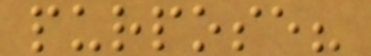purpose?
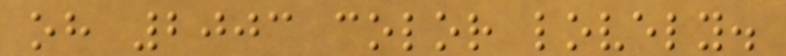oh 2003 color lovely.
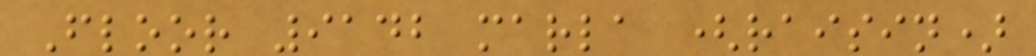Floor 9142 marla (raisin)
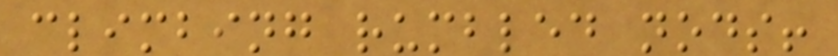climbing rumbled nods!
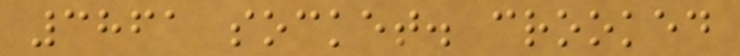3861 socket. crooked
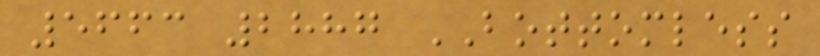5663 2887 BOTTOMLESS
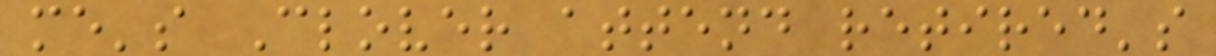me's Clover attend retired's
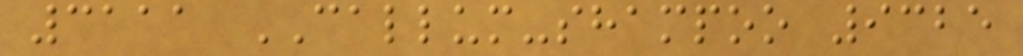3111 CALLUM-shampoo 9325
